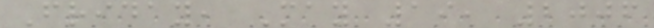Friday, May 19, 2006
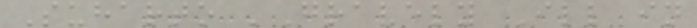Suharto 'Gravely Ill in
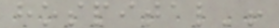hospital'!
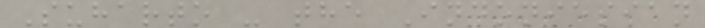Suharto - the Indoniesian
